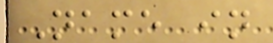Name in
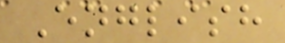English
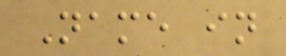Name in
